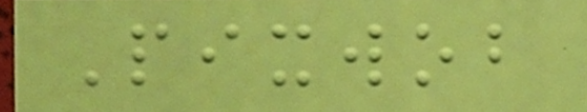Pixwob
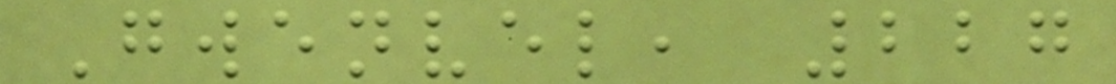Gwenvel, 227
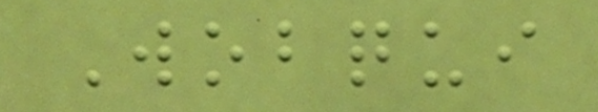Wobqui
